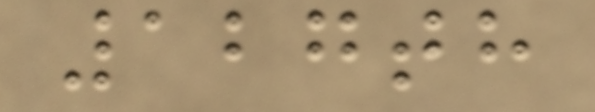127th
